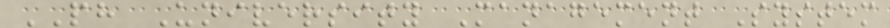PH University Management System
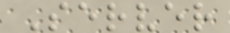Server
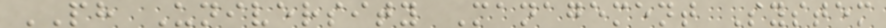PH University Management System
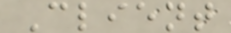Client
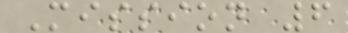Mission 6
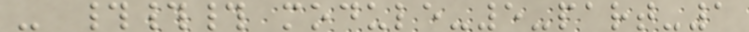- ### module-5-part-1
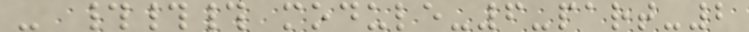- ### module-6-part-2
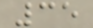35
